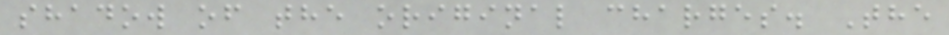shadow of the original charges. The
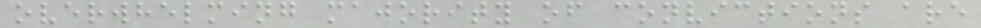overwhelming majority of convictions are
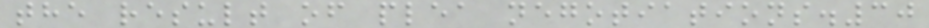the result of plea negotiations.30
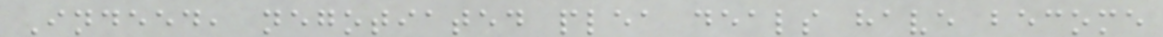Indeed, negotiated plea deals have become
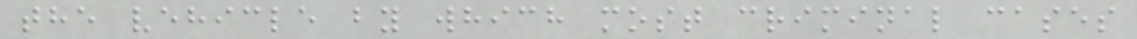the vehicle by which most criminal cases
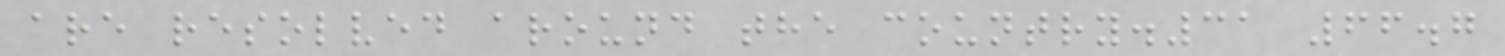are resolved around the country.31 66.7
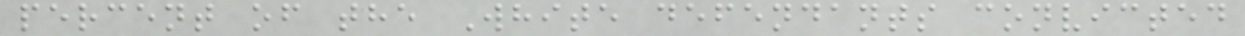percent of the White defendants convicted
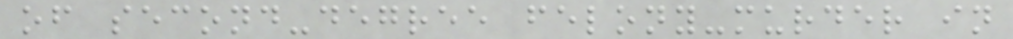of second-degree felony-murder in
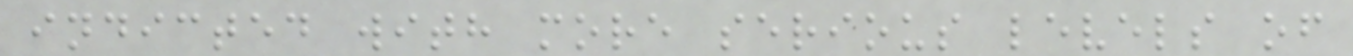indicted with more serious levels of
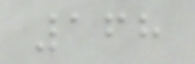168
